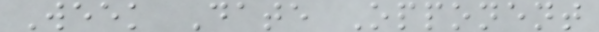Week Date Opponent
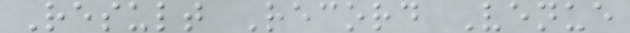Result Record Venue
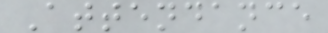Attendance
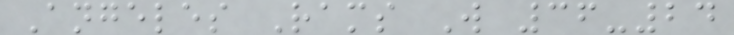Angeles Rams W 36-24
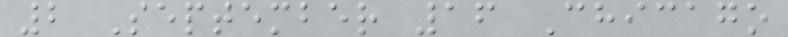2 September 16 Chicago
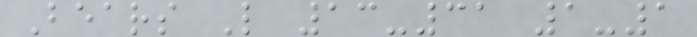Bears L 13-31 1-1
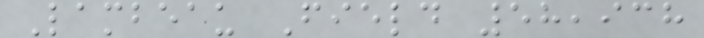Lambeau Field 58,938
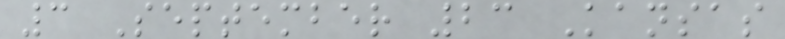3 September 23 Kansas
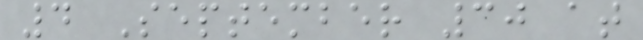4 September 30 at
